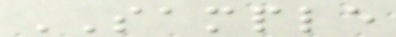SAMPLE
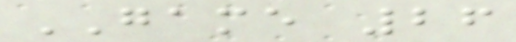GAME 26
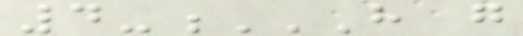4-H GO
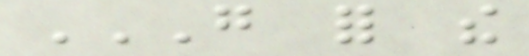GO FOR THE
